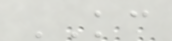KC
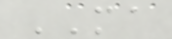MA
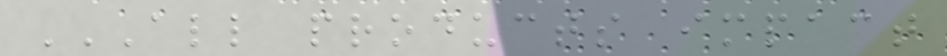ALL PRODUCTS IMPACT
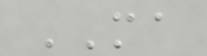MA
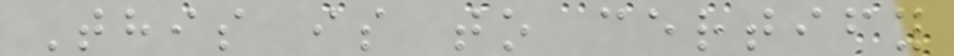This is to certify
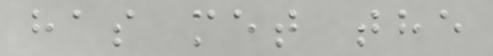has met the
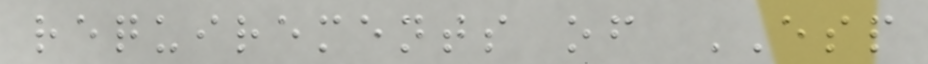requirements of ESP
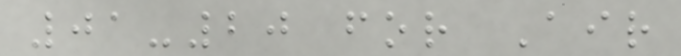01-20 for Air
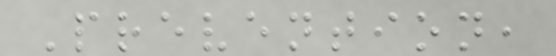Prevention,
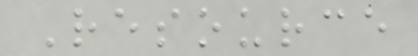Resource
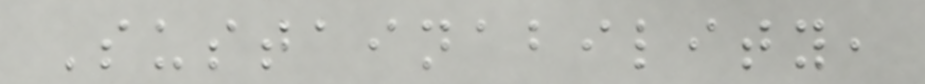Sustainability,
